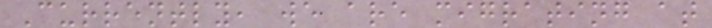Currently, we are migrating at
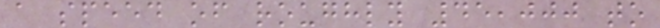a speed of roughly 45,000 to
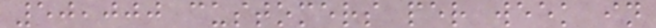50,000 customers per week in
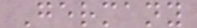Germany
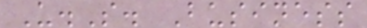U.S. Business
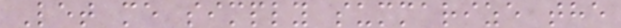Let me simply summarize the
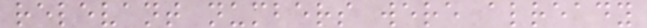relevant numbers were already
